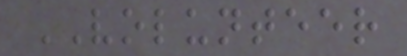VOLUNTEER
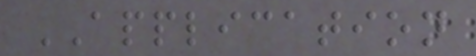APPLICATION
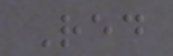Red
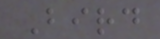Bird
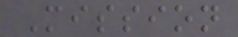Mission
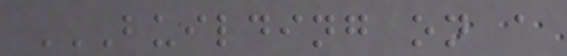BUILDING ON A
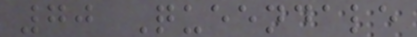70 Queendale
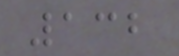132
